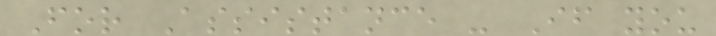For Assistance - If you
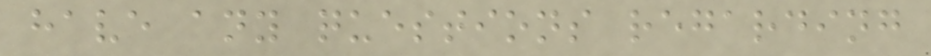have any questions regarding
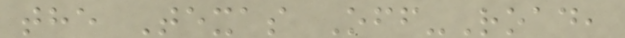the Texas Off-Road,
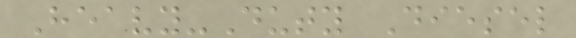Heavy-Duty Diesel
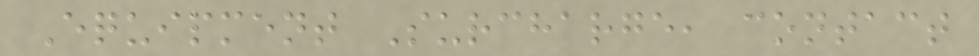Equipment Surcharge, contact
